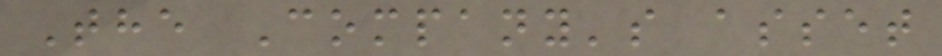The Company's asset
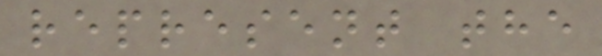represent the
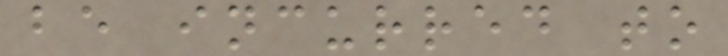be incurred to
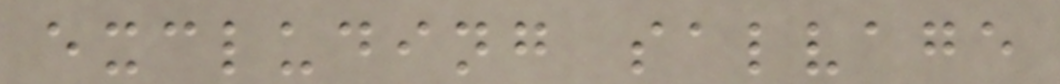excluding salvage
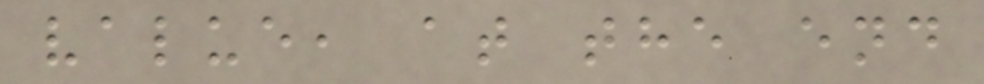value, at the end
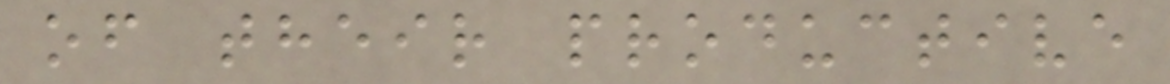of their productive
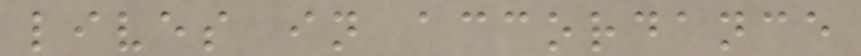lives in accordance
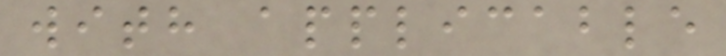with applicable
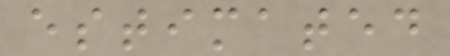estimated
